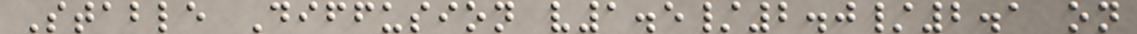Stable Diffusion v1.5/2.0/2.1 on
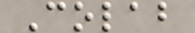Colab
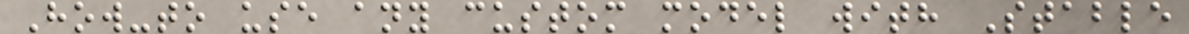How-to use any custom model with Stable
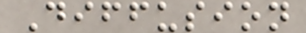Diffusion
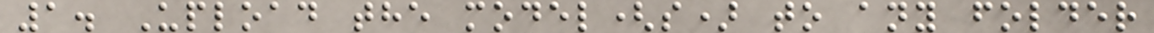1. Upload the model(s) to any folder
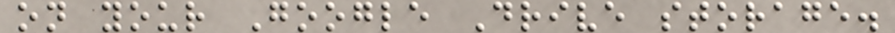on your Google Drive storage.
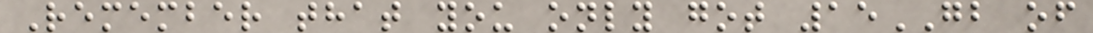Remember that you only got 15GB of
